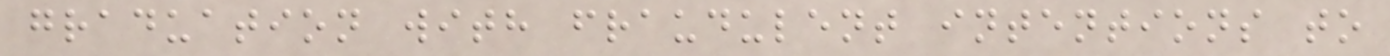graduation with fraudulent intentions to
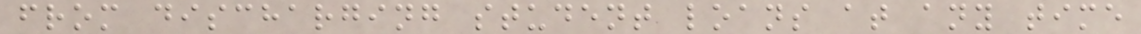from discharging student loans at any time
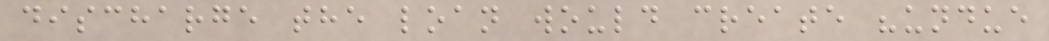discharge the loan would create "undue
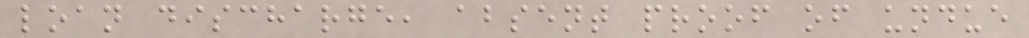loan discharge, absent proof of undue
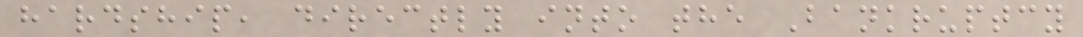hardship, directly into the Bankruptcy
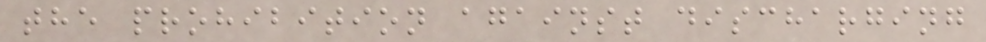the prohibition against discharging
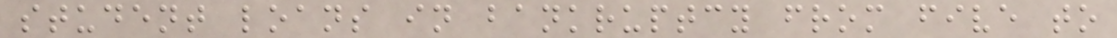student loans in bankruptcy from five to
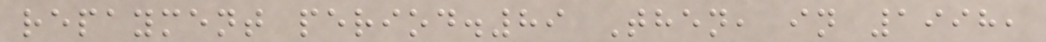repayment period.89 Then, in 1998,
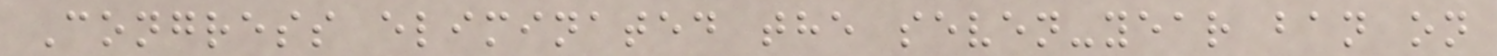Congress eliminated the seven-year ban on
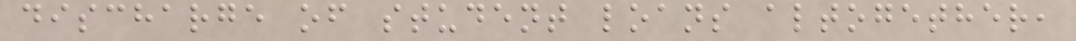discharge of student loans altogether,
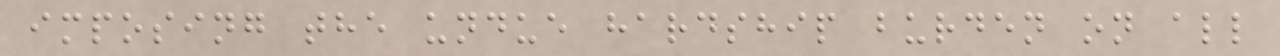imposing the undue hardship burden on all
